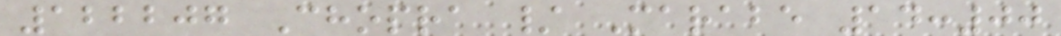122207 Chopra / Marabe 14:00
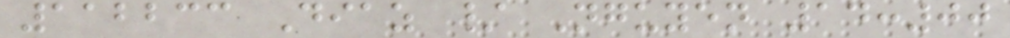112233 Diaz / Nguyen 14:00
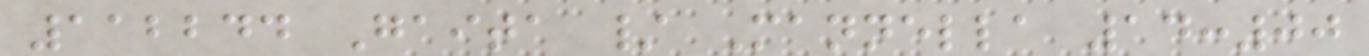112244 Gaita / Mannella 14:00
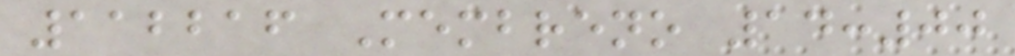112216 Membreno 14:00
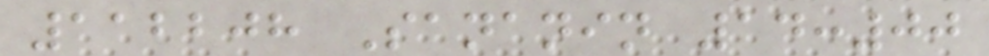112208 Sananin 14:00
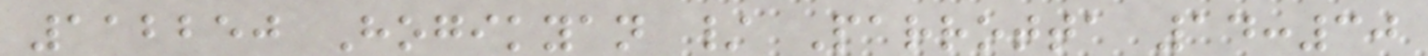112250 Hogikyan / Parrotta 14:30
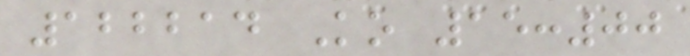122214 Ko 15:00
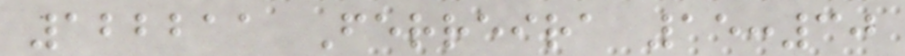122211 Ferreira 15:30
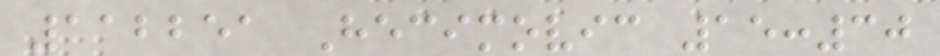112251 Hecimovic 15:30
